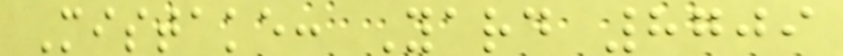Mistake: Yard 8709
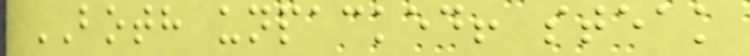BOTH unpacked! steak
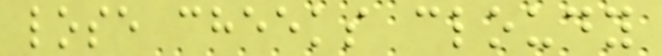lose cheeks cloudy
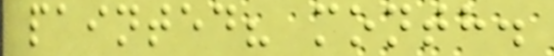painted? month.
